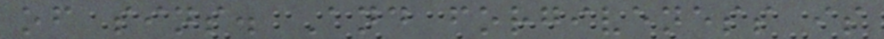of sins. And forgiveness is
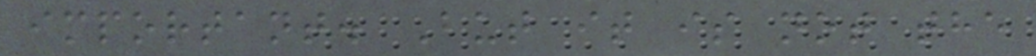important. But it is not the
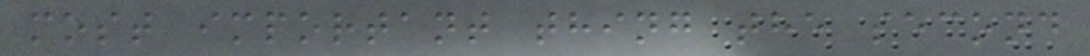most important thing the second
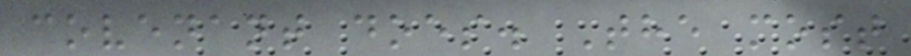covenant does. The most
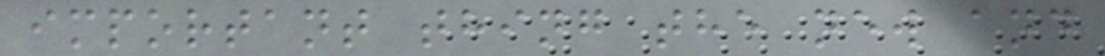important thing the new and
